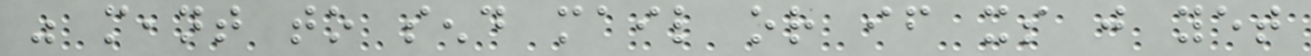was meant to send mail or if its just yet
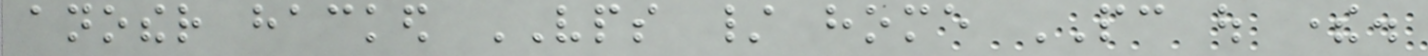another hacked VPS / home PC out there.
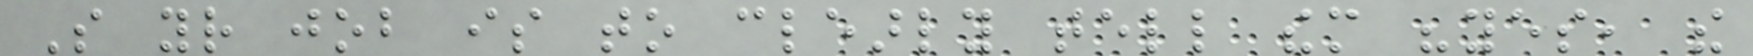So your job is to clearly tell them "yes, the
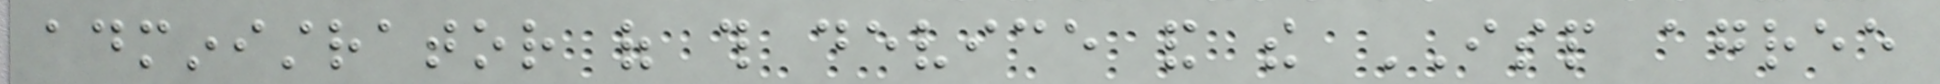administrator of this device and the ISP agree
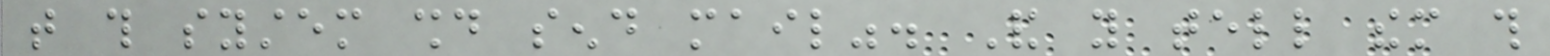that this system should send mail". And you tell them this
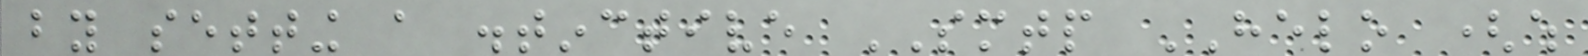by setting a distinctive SMTP HELO (which
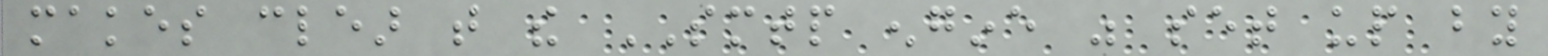makes clear that the SMTP engine was set up by
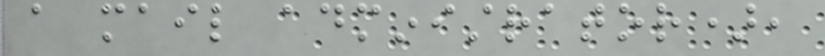a mail administrator),
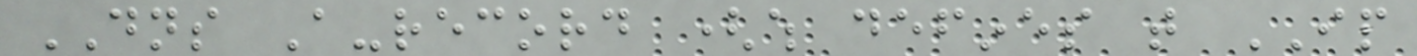DNS A-record (which defines that IP
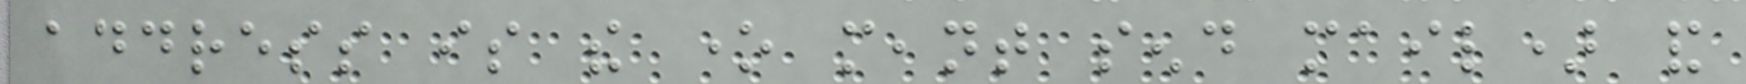address is the one meant send mail) and
